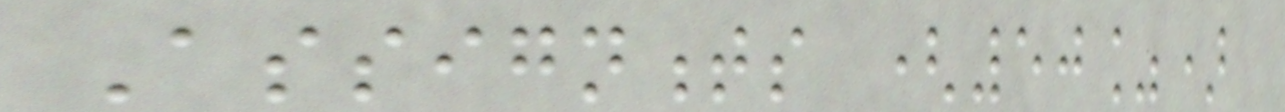Assignments (50%)
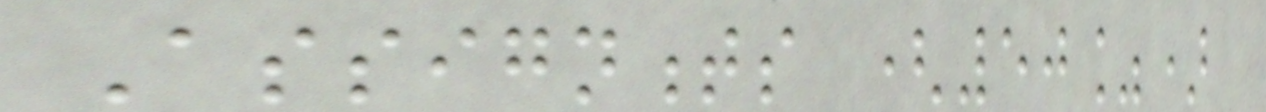Assignments (50%)
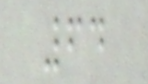64
